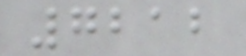7212
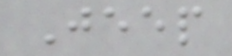Jeep
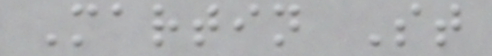Martin St
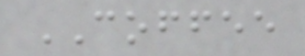COFFEE
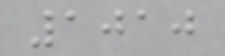1010
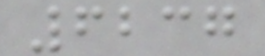6237
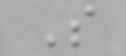S
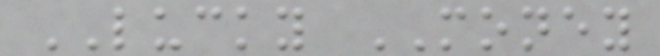LUCKY MONEY
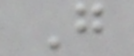G
